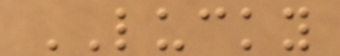LUCKY
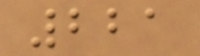221
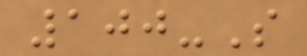100-S
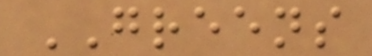GREENS
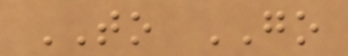TO GO
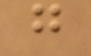g
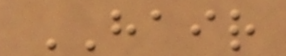HAIR
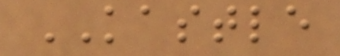KASTLE
